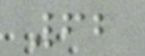62
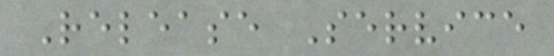Release Service
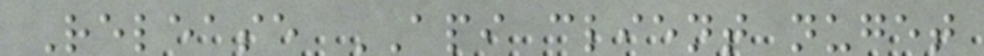Release API client nuget
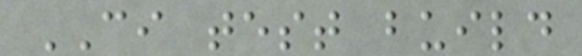CI test build
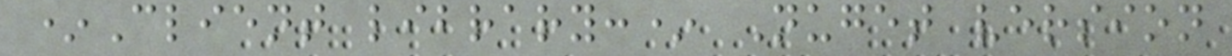*Client library:* Nuget version
